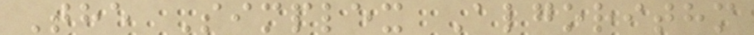The Simplex Algorithm
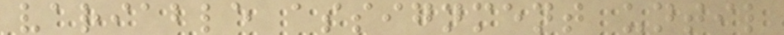variable assignment until
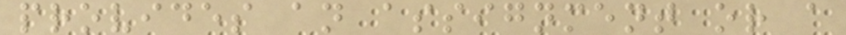provides an assignment or a
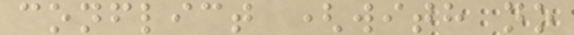conflict (with no
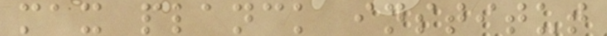max planck institut
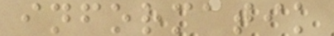informatik
